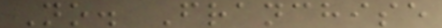No. Franchise
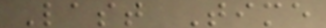Last Time
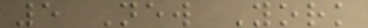5 New York
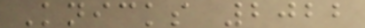Knicks 2022
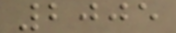2005
